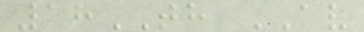18TH AV
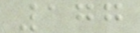177
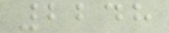2248
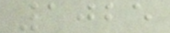1025
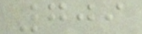709
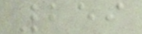259
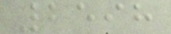2598
